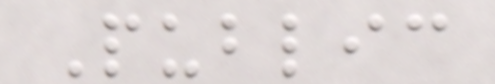Public
